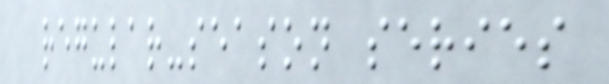regular-season series
